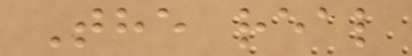The real
